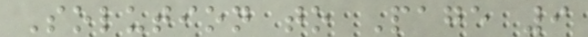Solution to Page 9
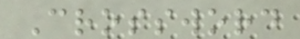Crossword
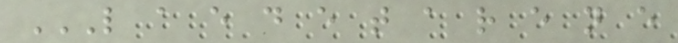L A E D E T A R E N E
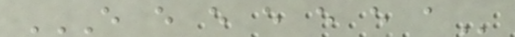E E E E E E A
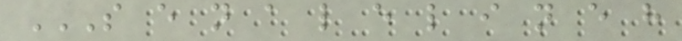S E N A L E L I N E H
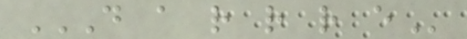D A R R R E
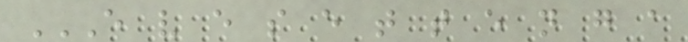E V E S E T T E N G A
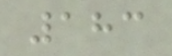183
